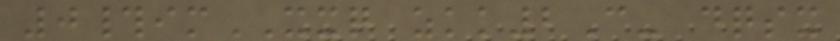0#imXXQ zkk2C- dqsx
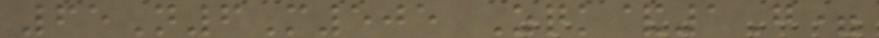65N6M505 Zqk&1G=
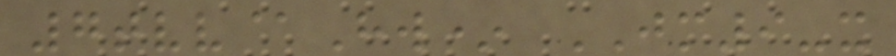7tvv@Hw* JM9-x
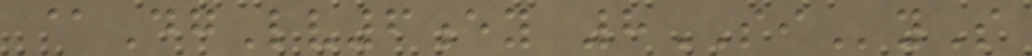@DgLv6ey 8SIyS
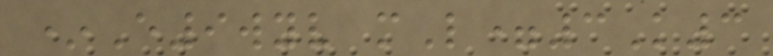*E9wyv mL=3K3
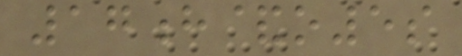17h&o5s
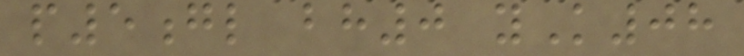p5gl bh0 yK08
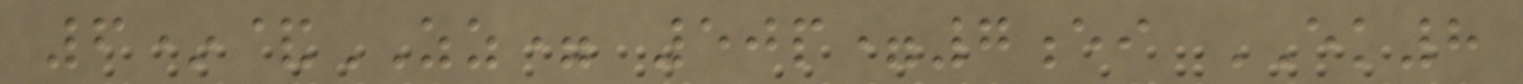6*&ZZ= 50p=7ei EK8
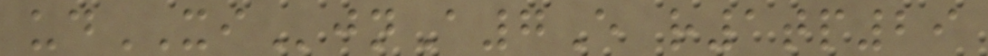udXIjnA7E r1tp29
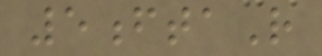5ftaR
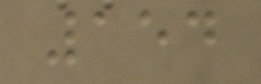154
